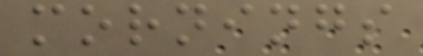mornings
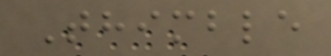Thimble
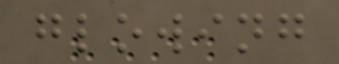glowing
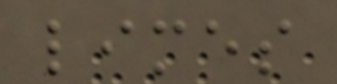limes
